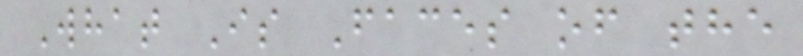What Is Faces of the
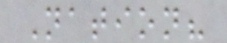Nation?
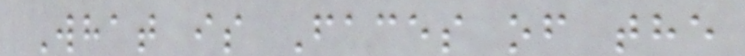What is Faces of the
